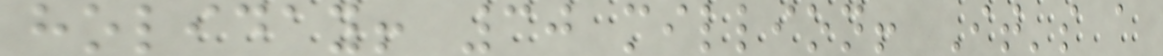holiday! 30 million! It's a
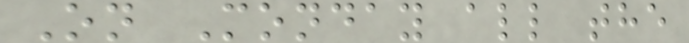On Monday all the
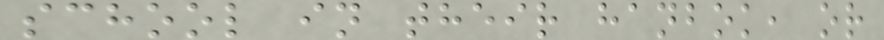school in their hanbok, or
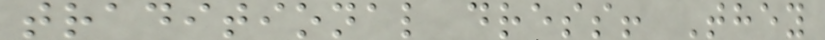traditional dress! They
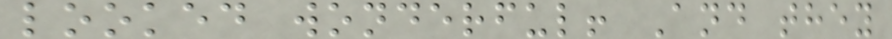looked wonderful! And they
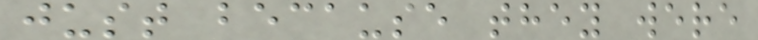just because they were
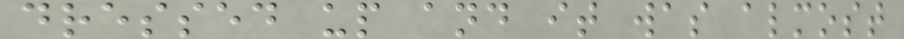dressed up and it was almost
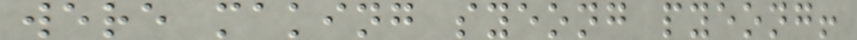were making syeong pyeong!
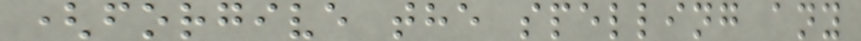(forgive the spelling any
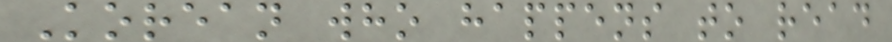Korean who happens to read
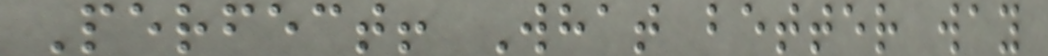Perfect! What better way
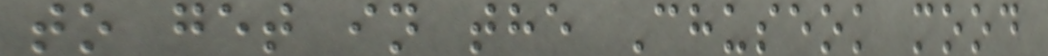to get in the Chuseok mood
